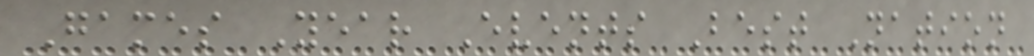Games Year Events Best Nation
